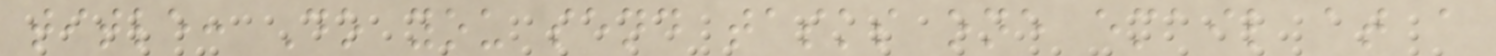title: Do you send tasks one email at a
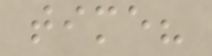time?
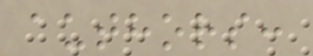authors:
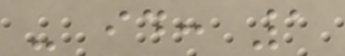- id: 1
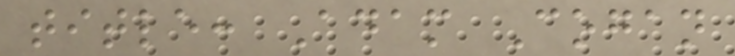title: Adam Cogan
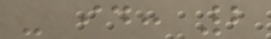- id: 2
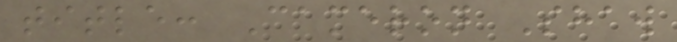title: Cameron Shaw
